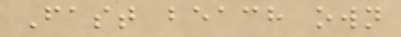Fast beach own
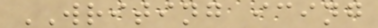WRITING icing
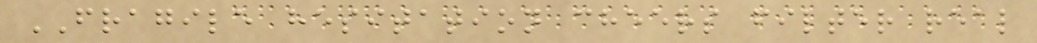FRAGILE hesitation cheers filter real
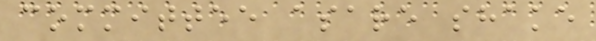committee asare shake
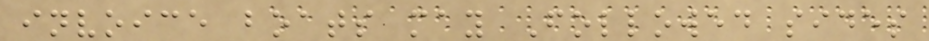invoice boats may Followed sides
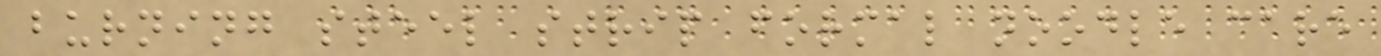burning steel strip formal noodle care
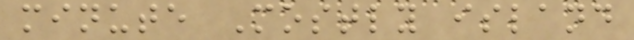minute Mostly island
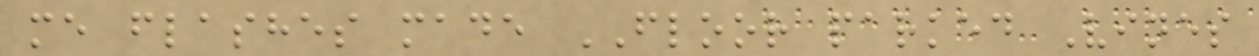me flashes made FLOOR parked Vines
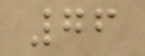76
